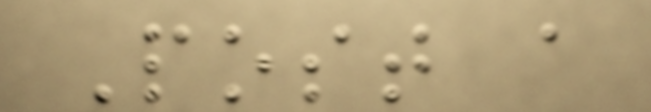Post a
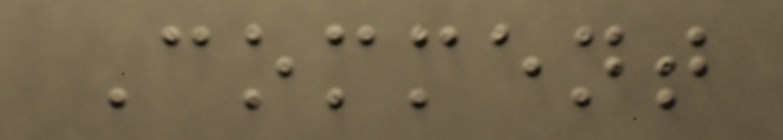Comment
